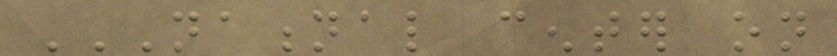NATIONAL CENTER ON
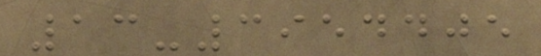13-3954405
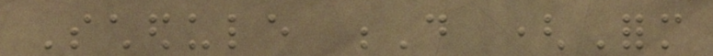Schedule D (Form
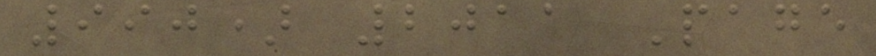990) 2011 Page
